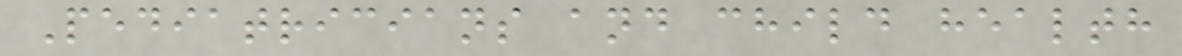Pediatricians and child health
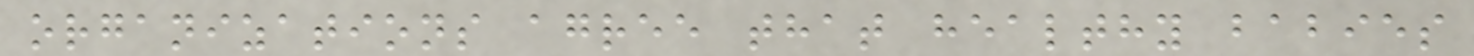organizations agree that healthy babies
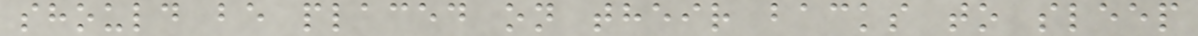should be placed on their backs to sleep
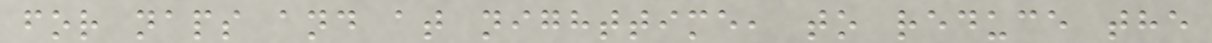for naps and at nighttime, to reduce the
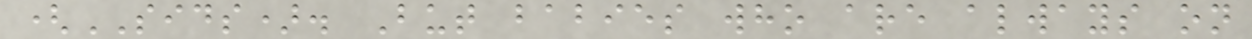(SIDS). But babies who are always on
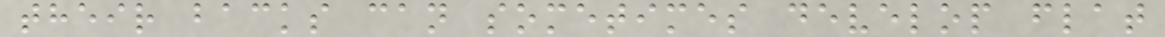their backs can sometimes develop flat
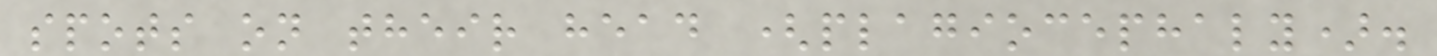spots on their head (plagiocephaly).
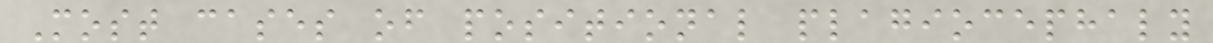Most cases of positional plagiocephaly
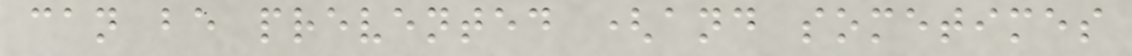can be prevented (and sometimes
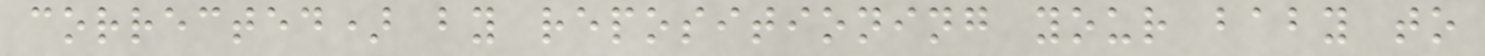corrected) by repositioning your baby to
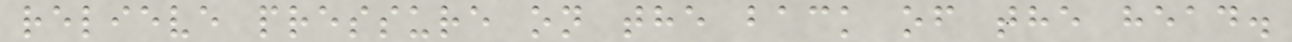relieve pressure on the back of the head.
